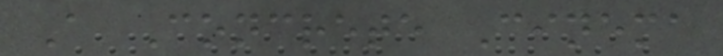A Concrete Cinema
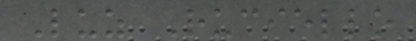Luz Ruciello
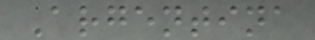Argentina
